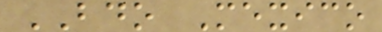BDO Mexico
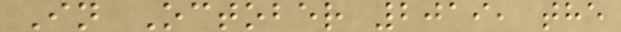In October 2019, the
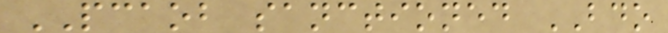PCAOB sanctioned BDO
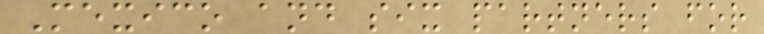Mexico and six partners for
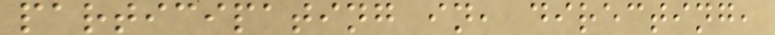participating in, directing,
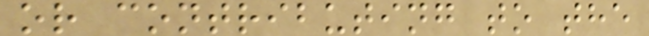or contributing to the
